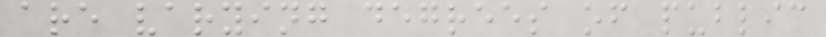are varying degrees of public
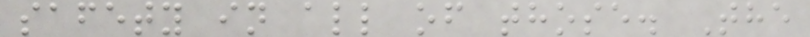safety in all of those. The
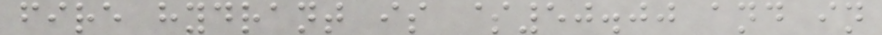fire hydrant is $50.00 and in
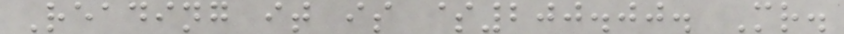Reading it is $200.00. Mr.
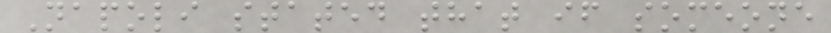Napoli stated that if someone
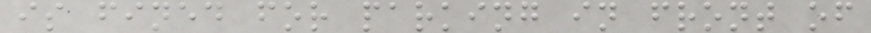is fined for parking in front of
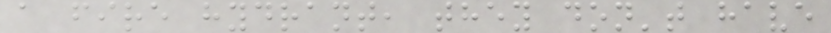a fire hydrant, they don't have
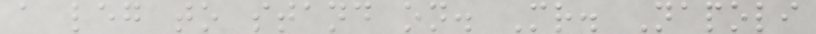a leg to stand on. Mr. Napoli
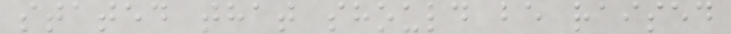stated that should be raised
